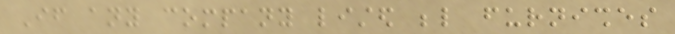If any company listed below furnishes
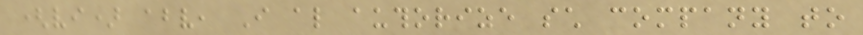(vi) above, I also authorize such company to
